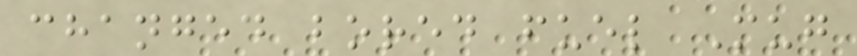changed bored fuel Mug
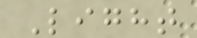Light
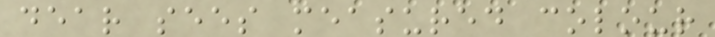dear sees measured colour
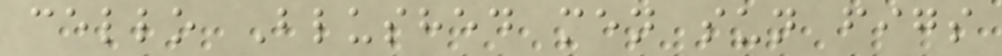cello Blushed men sun figs
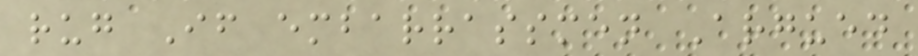rug If embarrassmen Argued
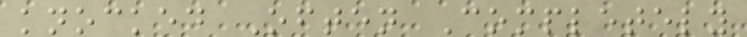knocked Often Completely
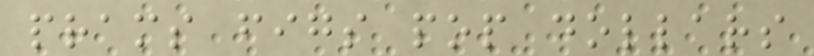prams figs pop dollars
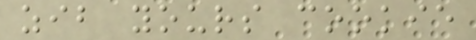zib yours cookie
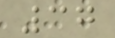37
